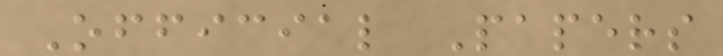Official Papers
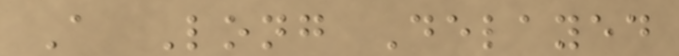A Long Delayed
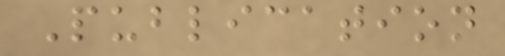Publication
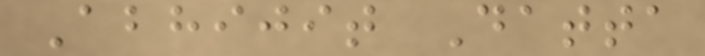Abhijit Datta
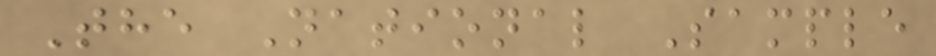The National Sample
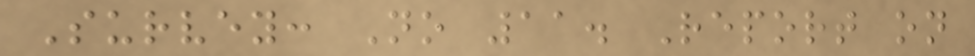Survey: No 11. Report on
